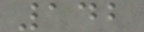142
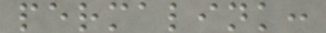permalink:
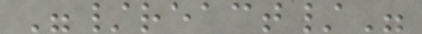"/react/"
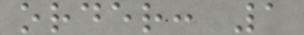order: 1
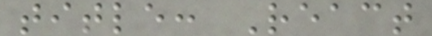title: React
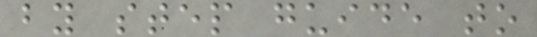by step guide to
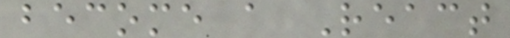become a React
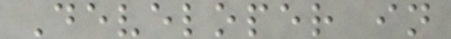Developer in
